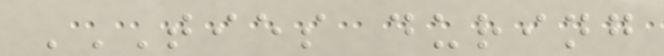TIES DURING
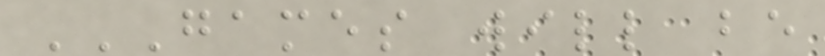GAMES WILL BE
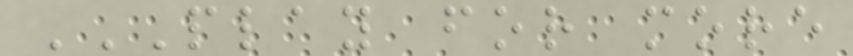PLAY FOR MORE
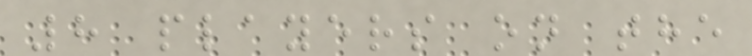8 players on the
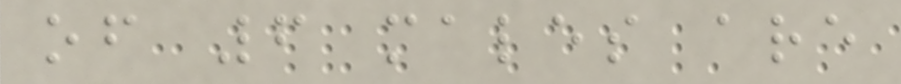of 6 males are
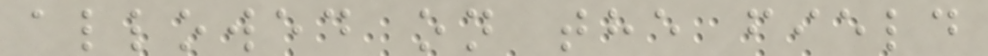allowed on the field
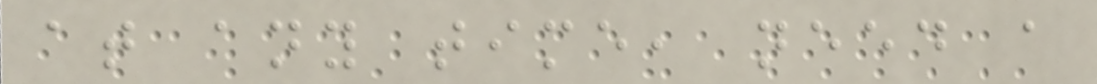at any time, need a
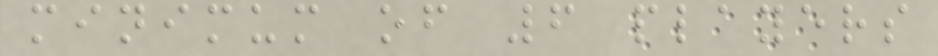minimum of 6 players
